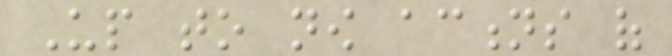Up to now actions of
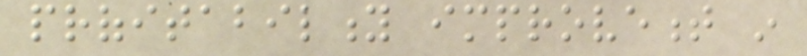profitability improvement in
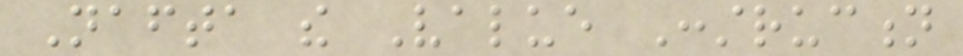Nafta the Value Construction
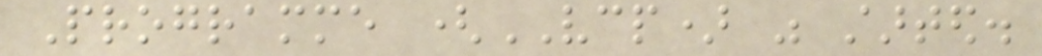Programme (VCP) was started.
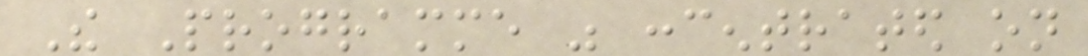The Programme was concentrated on
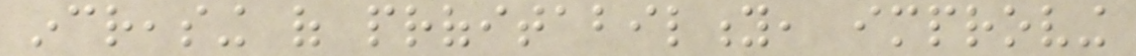increasing of profitability, improving
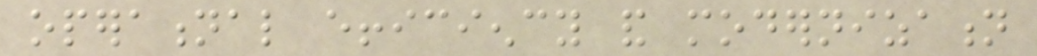operational efficiency and modernization
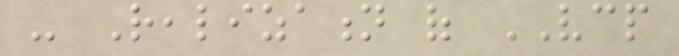- Realization of VCP
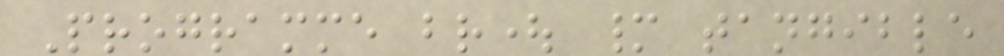Programme brought many tangible
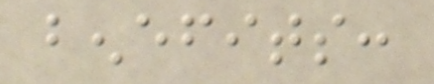benefits:
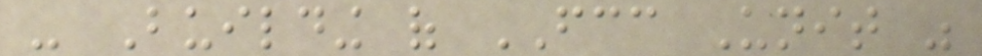- Building of FCC Unit was
